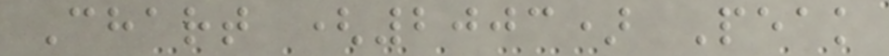Chart (2003) Peak
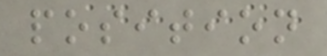position
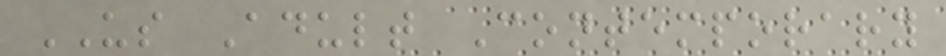US Adult Contemporary
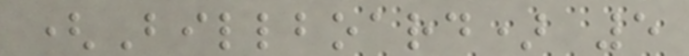(Billboard) 5
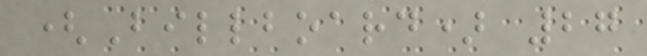(Billboard) 27
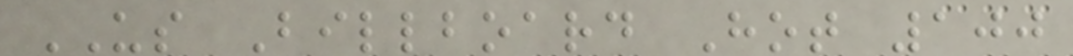US Billboard Hot 100
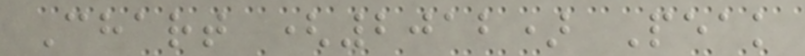Chart (2012) Peak
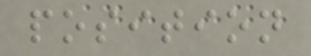position
